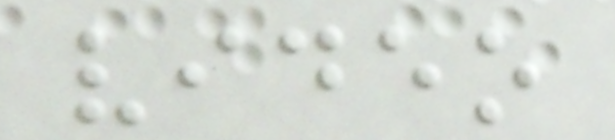video
